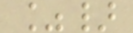%}
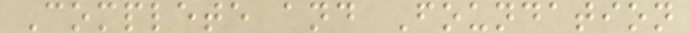Complete and Foundation
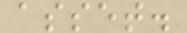asset.
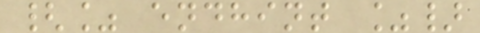{% endhint %}
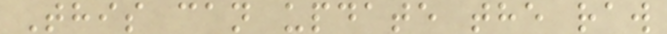This can update the raw
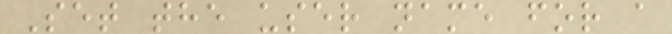Set the user name for a
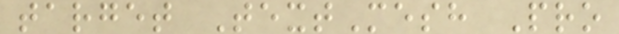target TextMesh Pro
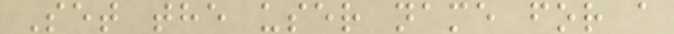Set the user name for a
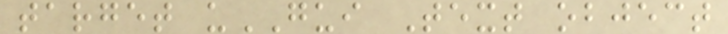target uGUI Text object
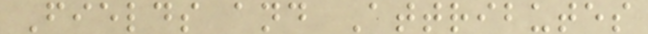Fields and Attributes
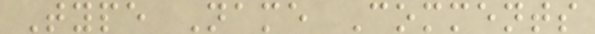Type Name Comments
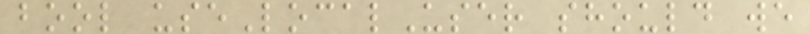bool useLocalUser should we
